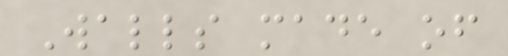Walls made of
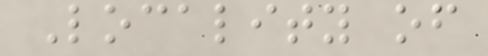Locality of
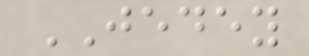JEDEY
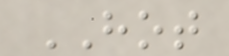HOT
